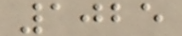1025
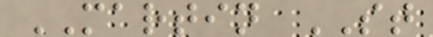MARTIN ST
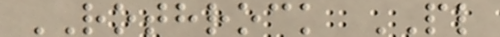ROTHROCK PL
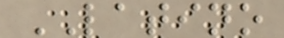LATINO
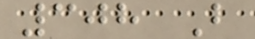308 B
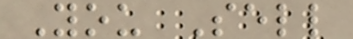You Sell
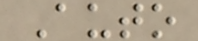Auto
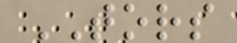TORS
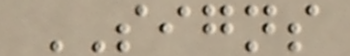SIGNS
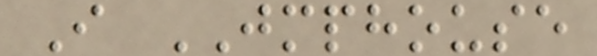I JMPHOUSE
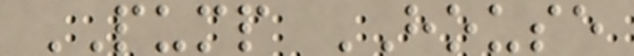PUMP HOUSE
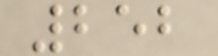252
